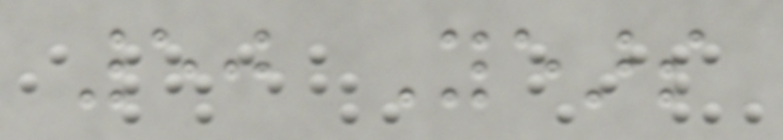50 Years
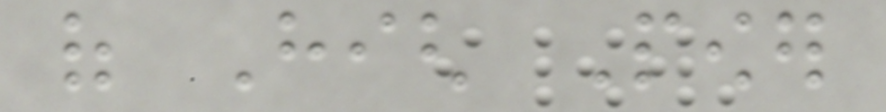of High Power
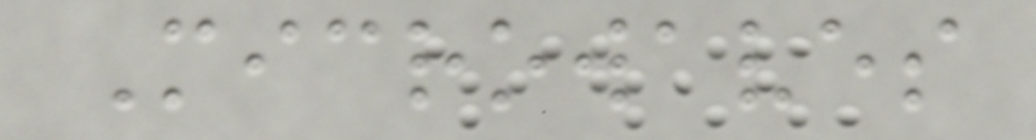Microwaves
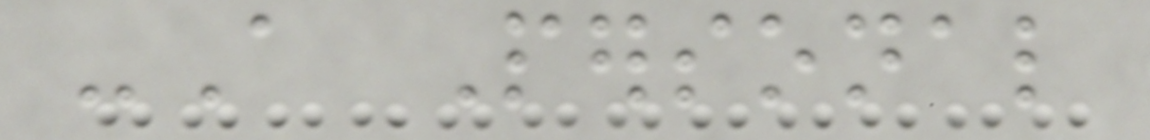-A Personal
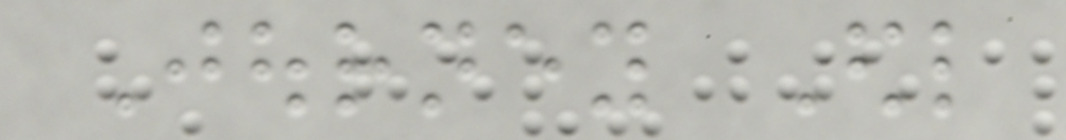Journey Edl
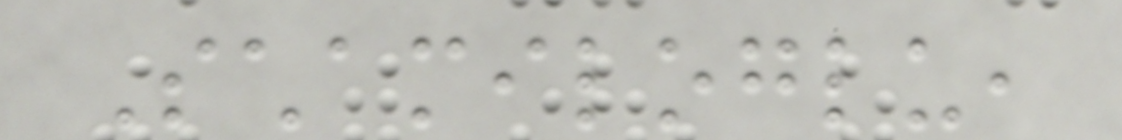Schamiloglu,
